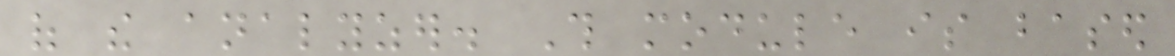of the analyzer. This module is based
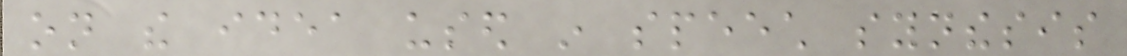on the idea used in speech synthesis
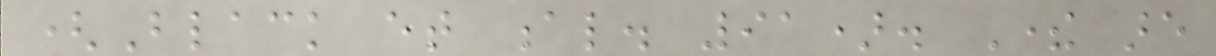(Black et al. 91). There are
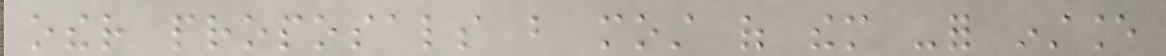other proposals but most of them -for instance
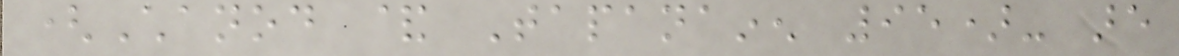(Chanod & Tapanainen 95)- are
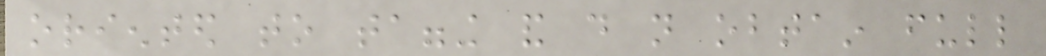oriented to tagging and do not obtain full
